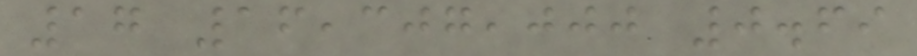17 16,307,000 0.69
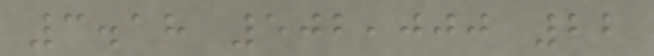3.18 502,000 22
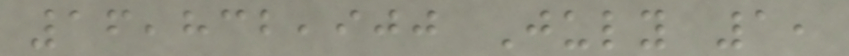16,832,900 July 1,
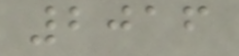2016
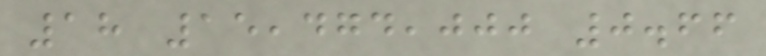18 15,474,000 0.66
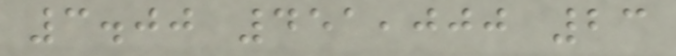3.00 451,000 23
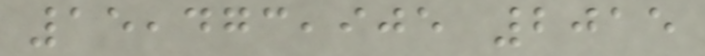15,473,905 2015
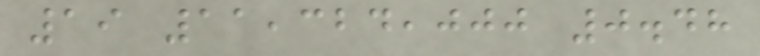19 11,324,000 0.48
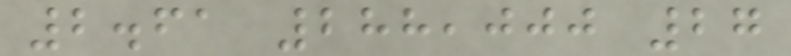2.61 288,000 27
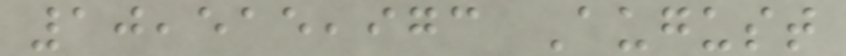10,515,973 August
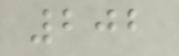202
